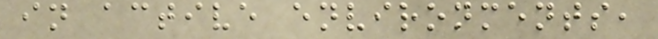in active environments,
